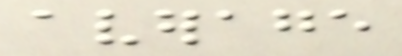average
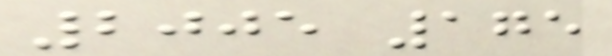2005 175
